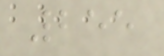255
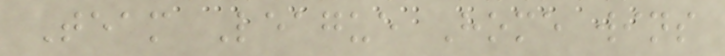Team League Home wins
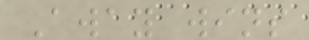Away wins
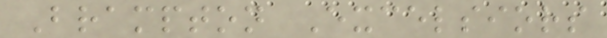Brampton Excelsiors
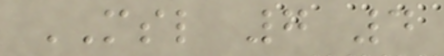MSL 7 4
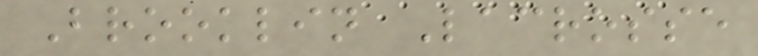Brooklin Lacrosse
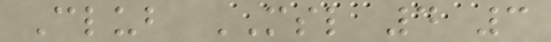Club MSL 4 3
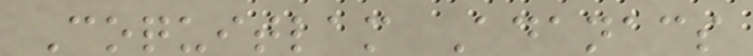Coquitlam Adanacs
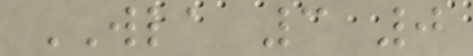WLA 3 0
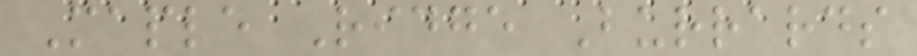Maple Ridge Burrards
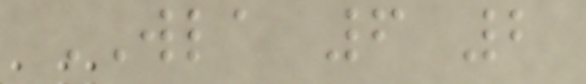WLA 6 2
